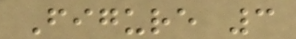Figure 3
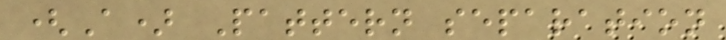(A) Pattern separation
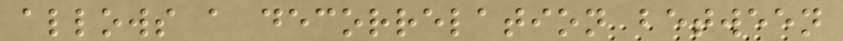allows a decorrelation between
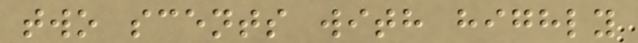two scents with highly
